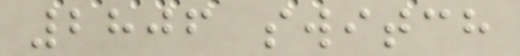2806 switch
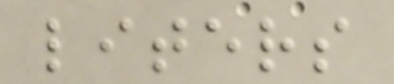liters
